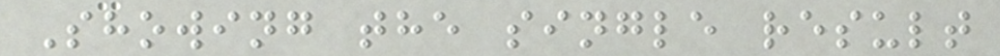Showing the single result
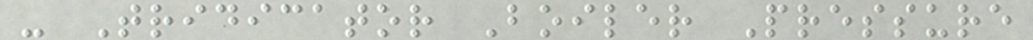- Tridicator Boiler Pressure
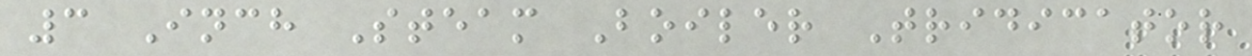3 Inch Steam Boiler Tridicator
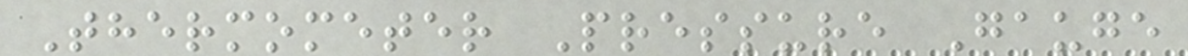Thermometer Pressure Gauge
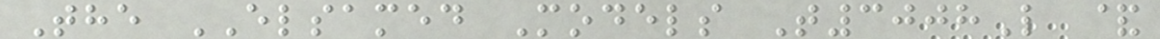The ELSAMED Models T3008L &
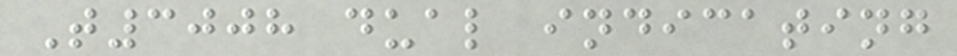T3008 dual indicating
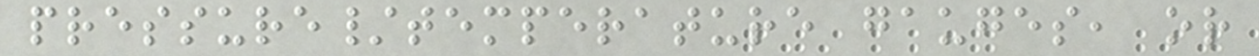pressure/temperature gauges, or
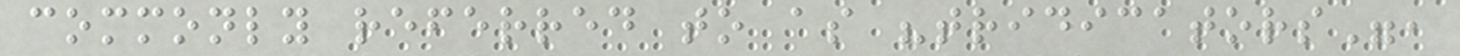commonly referred to as "tridicators",
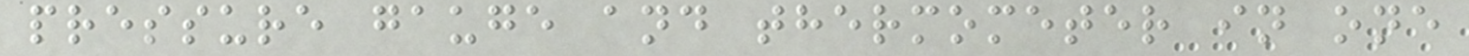pressure gauge and thermometer in one
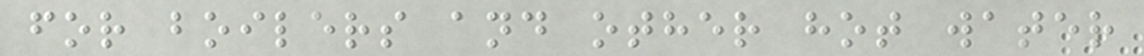for boilers and other hot water
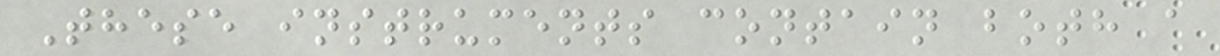These instruments contain both a
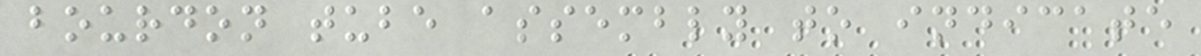bourdon tube assembly to indicate
